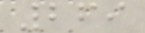269
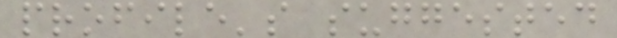profile's suggested
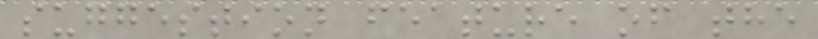suggestion feature of the
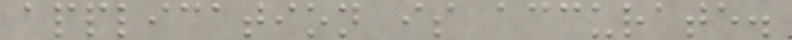application is accurate.
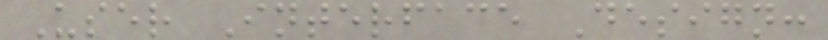User Interface Design:
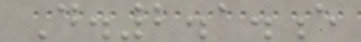D.2.1.e
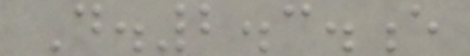D.2.3.e
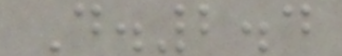D.2.4
